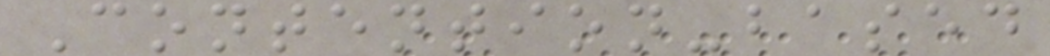Contention-based
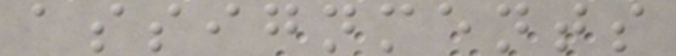assignments
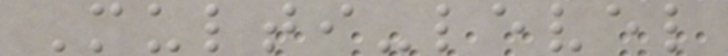Multi-level
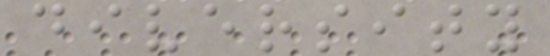diversity
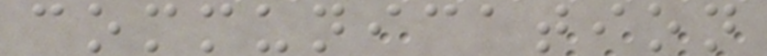communication
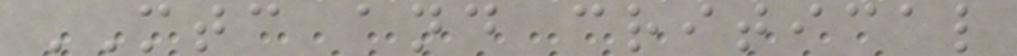MTC and critical
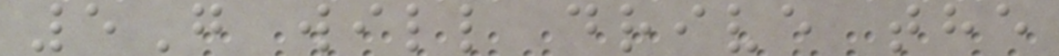5G will drive the
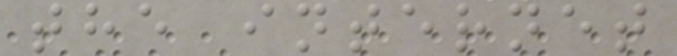the internet
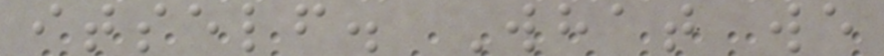itself. What we
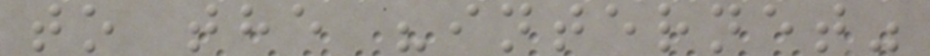to the "internet"
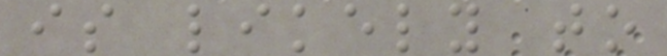is likely to
